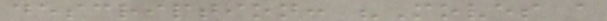description: "Moves a
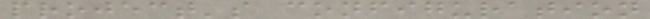project's configuration
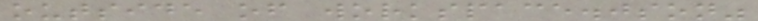outside of workspace.json"
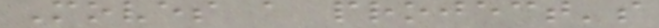Moves a project's
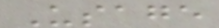Usage
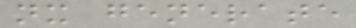nx generate
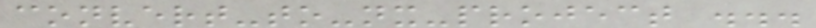convert-to-nx-project ...
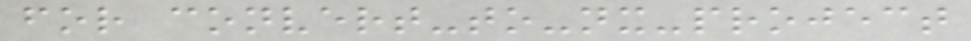for convert-to-nx-project
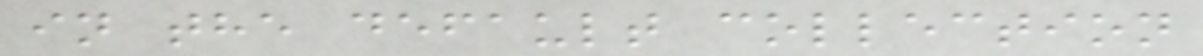in the default collection
